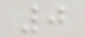0
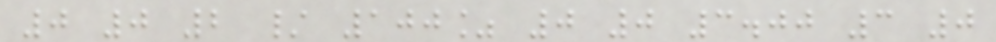0 0 2 / 100% 0 0 3.00 3 0
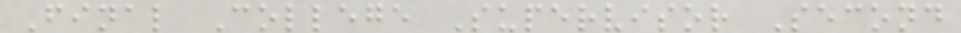Final College Supervisor Second
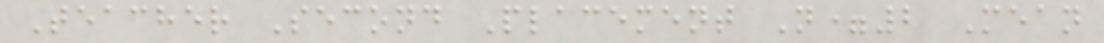Teacher Second Placement N=2 Mean
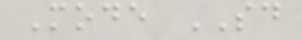Mode SD
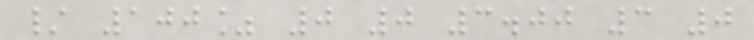/ 100% 0 0 3.00 3 0
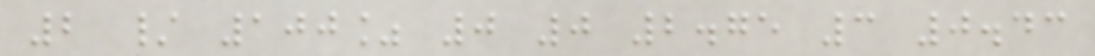2 / 100% 0 0 2.75 3 0.43
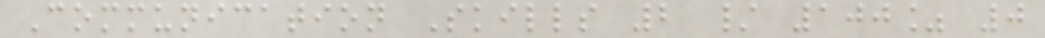Communication Skills 2 / 100% 0
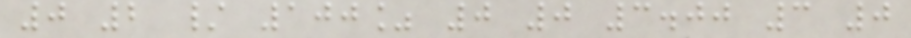0 2 / 100% 0 0 3.00 3 0
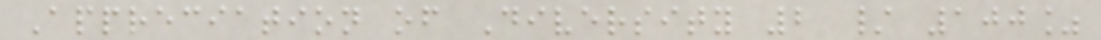Appreciation of Diversity 2 / 100%
